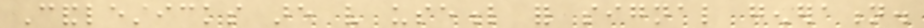Candlesticks are very useful for signal generation.
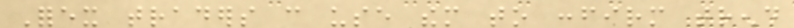Forex traders can use them to confirm trend
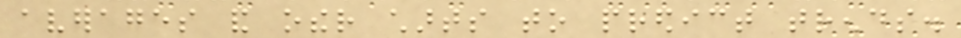averages and other charts to predict trends.
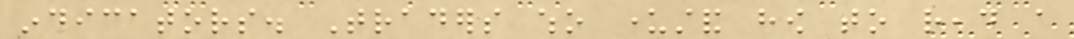indicators. Traders who understand how to read a
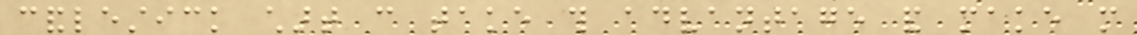candlestick chart can take this advantage and make more
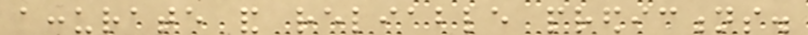accurate and reliable predictions.
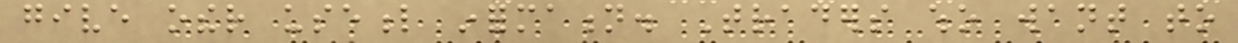give other useful information. Traders who want to
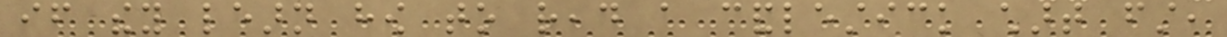if they learn how to read a candlestick chart first,
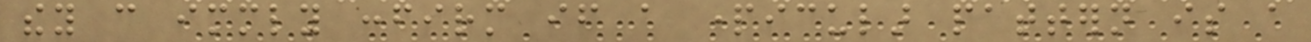they can immediately confirm if a particular pattern is a
